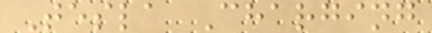Tesla Charging
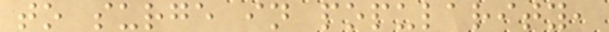to surge in popularity,
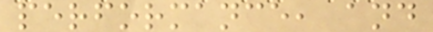performance, and
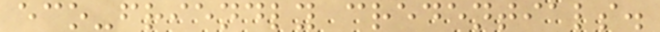eco-friendly credentials.
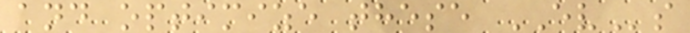and optimize these EVs
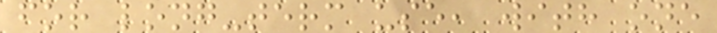for long-term use, with one
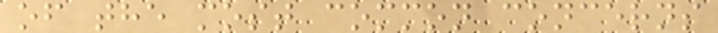of the most common concerns
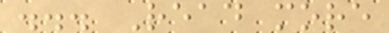... Read more
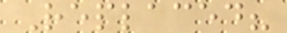Replaced?
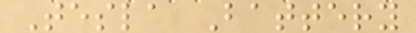Tesla Battery
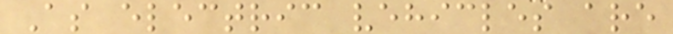As electric vehicles are
